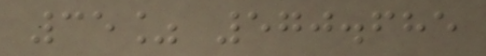35% 570.685
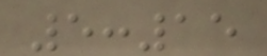5:15
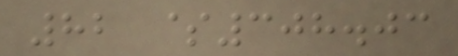82 $308.03
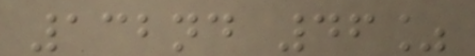132nd 46%
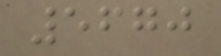5670
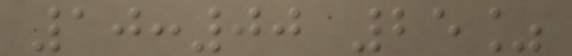10:00 25%
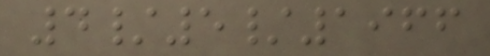4/5/1966
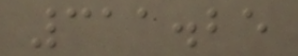311.25
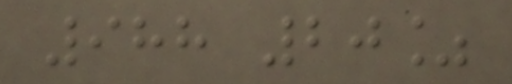988 20%
